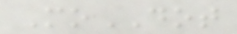MoDOT
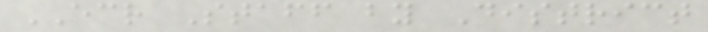ECR Staff by District
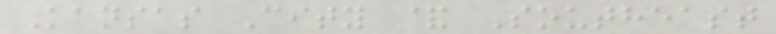Kansas City & Southeast
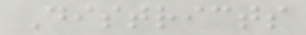Districts
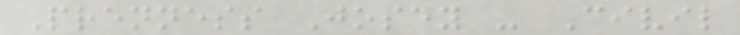Prenness Josey - Civil
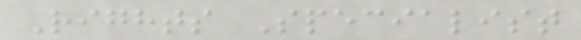Rights Specialist
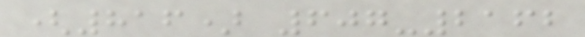(816) 607-2162
